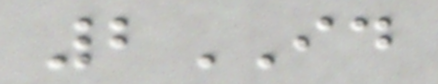2ID
